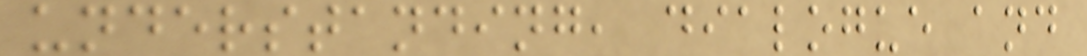understanding, dialogue and
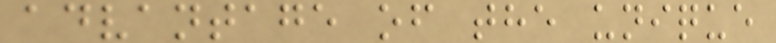advantage of the unique
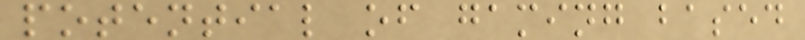potential of gaming based
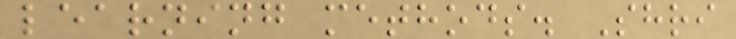learning methods. Shri
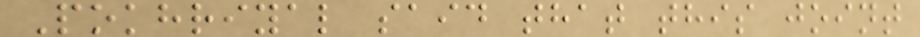Pokhriyal said that this joint
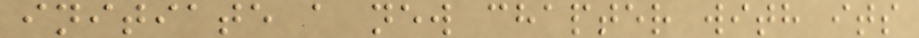initiate a new chapter with its
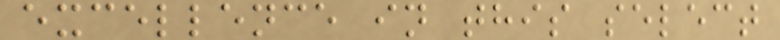excellence in this select
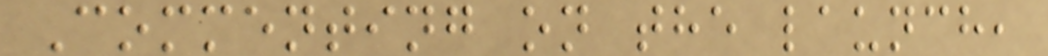Commenting on the launch,
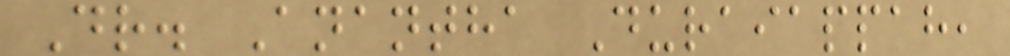Dr. Anantha Duraiappah,
